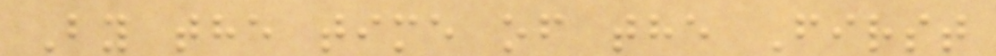By the time of the First
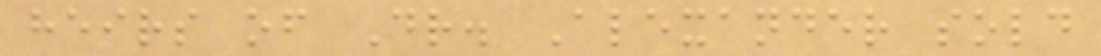heirs of Dr. Alexander sold
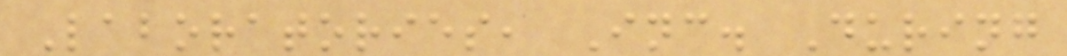Laboratories, Inc. During
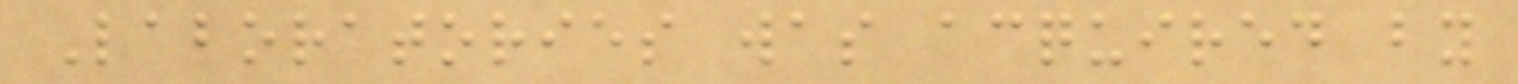Laboratories was acquired by
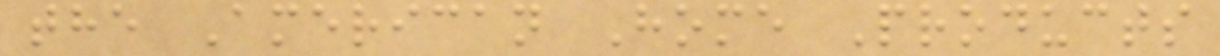the American Home Products
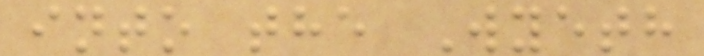into the Wyeth
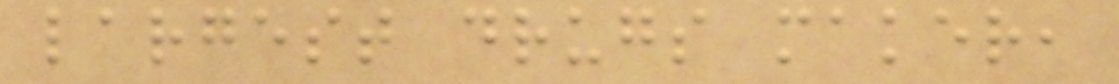largest drugs maker,
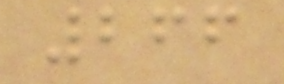266
